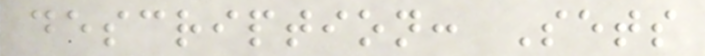description: Sets
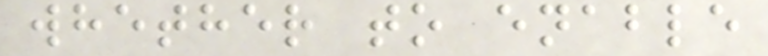whether to enable
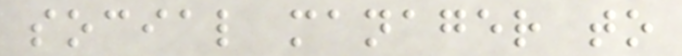social manager to
